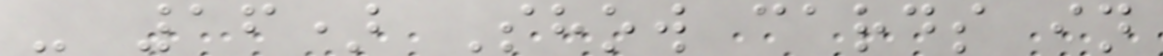- 16) Show cards in
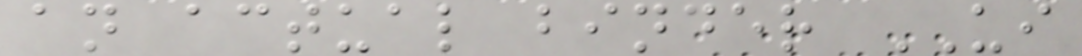an actual binder UI
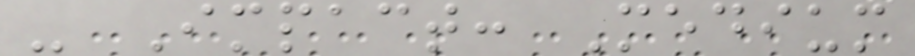- Impact: Medium
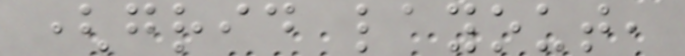(grid layout,
